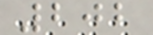202
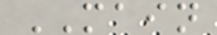MAIN
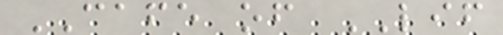CAFE of LIF
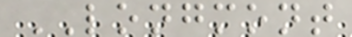LONGMONT
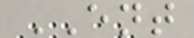ENT
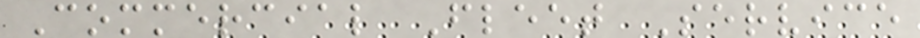Commercial Fleet Service
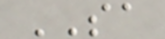SA
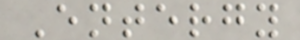Entergy
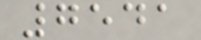7541
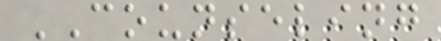COUNSELING
